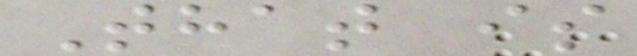That is
